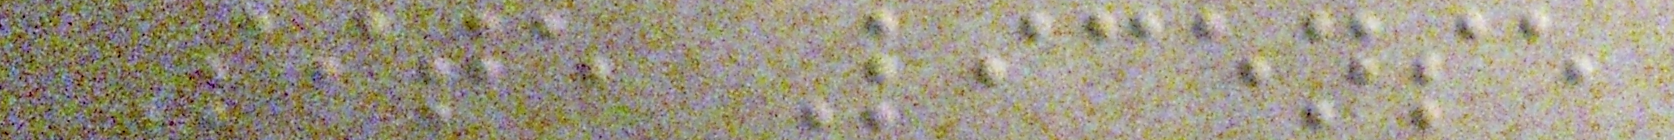Site License
